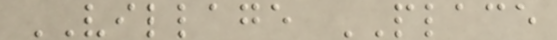VILLAGE PLACE
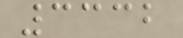3332
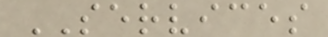SERVICES
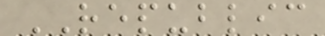REPUBLIC
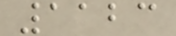1123
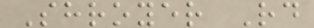Shroyer Rd
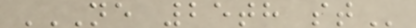NE 25TH ST
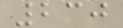230
